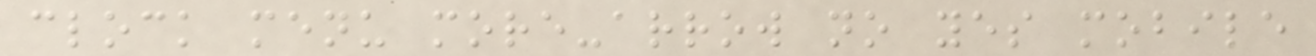clock menu more-arrow no yes mobile
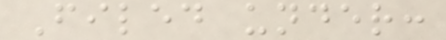Filed under:
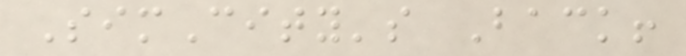SimCity's Back!
